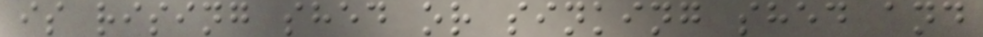is rising shed or sinking shed and
